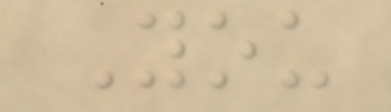You
